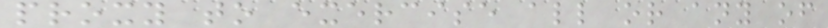proxy to exercise all or any of
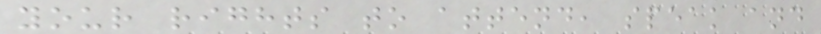your rights to attend, speak and
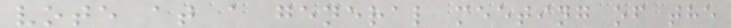vote at a general meeting of the
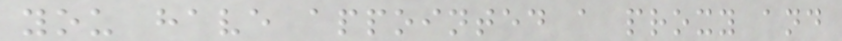you have appointed a proxy and
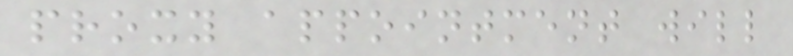proxy appointment will
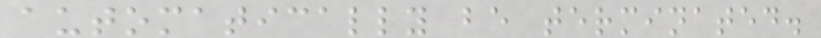automatically be terminated.
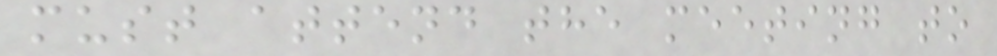must attend the meeting to
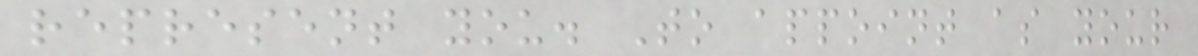represent you. To appoint as your
